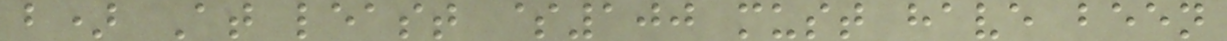b) At least $100 must have been
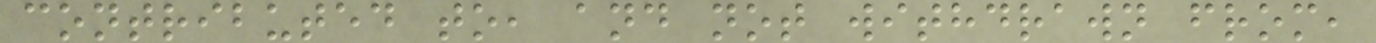contributed to, and not withdrawn from,
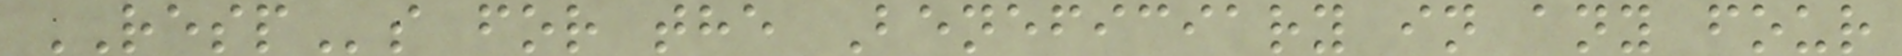RESPs for the Beneficiary in any four
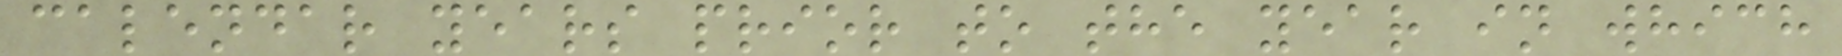calendar years prior to the year in which
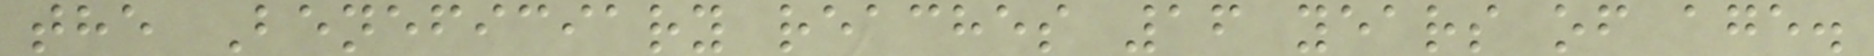the Beneficiary reaches 16 years of age.
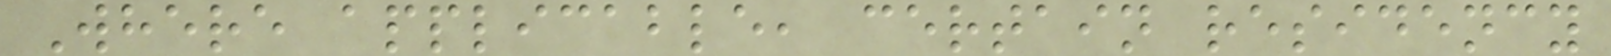Where applicable, certain residency
